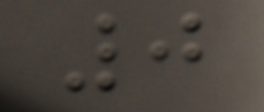0
